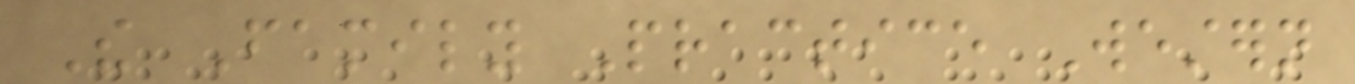The Family Practice Western
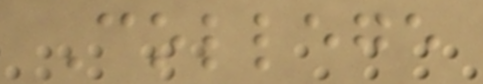College
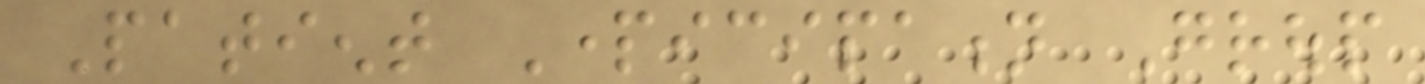Patient Participation Group
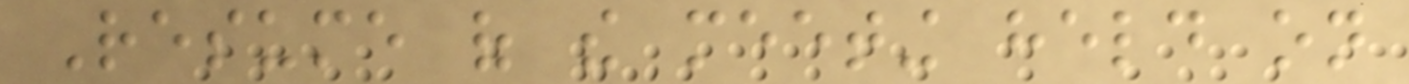Resume of the meeting held on
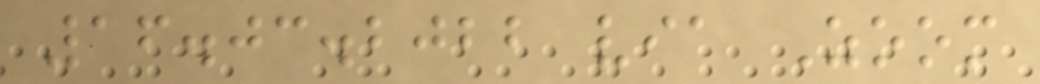16.03.2022 via Zoom
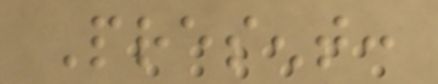Present:
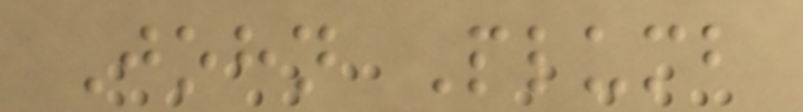John Plumb
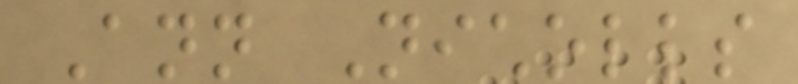Ann Nicholls
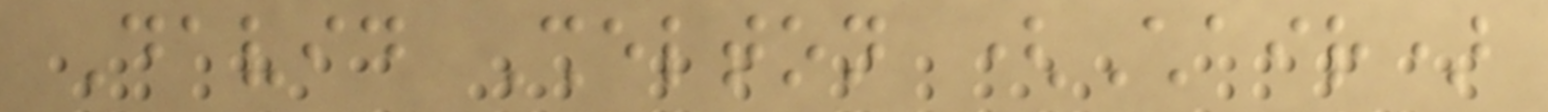David Shelton (Chair)
